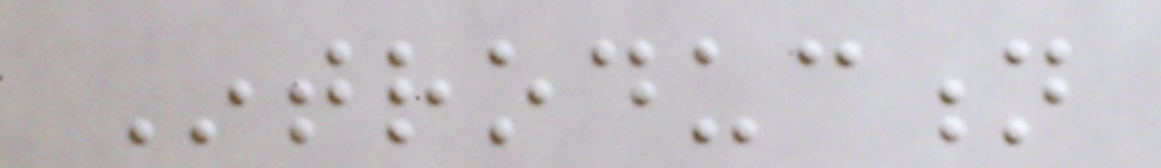Introduction
